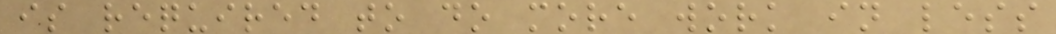is required to do more work in less
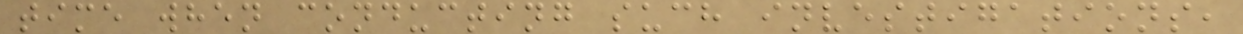time when conducting such investigations,
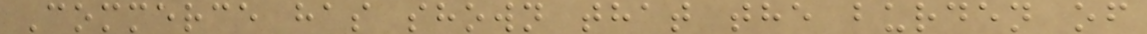Commerce has shown that the burden of
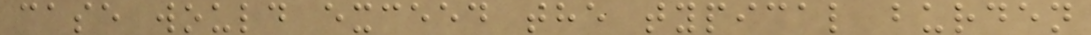case would exceed the typical burden
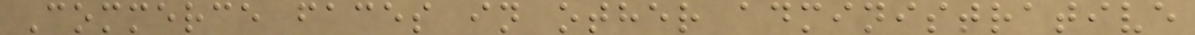Commerce faces in other administrative
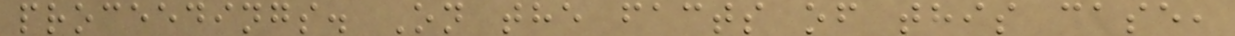proceedings. On the facts of this case,
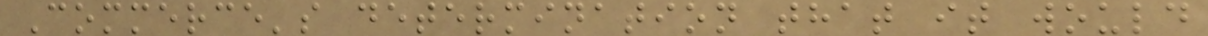Commerce's determination that it would
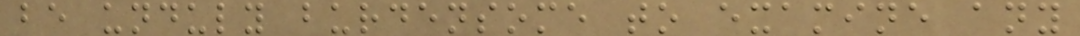be unduly burdensome to examine any
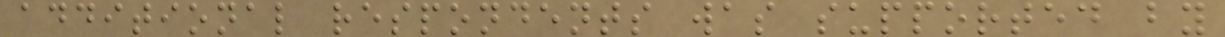additional respondents was supported by
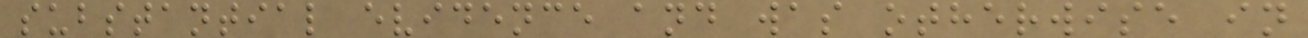substantial evidence and was otherwise in
